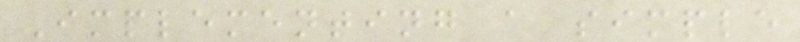Implementing a simple
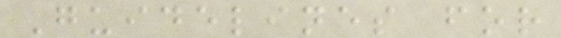Guidelines for
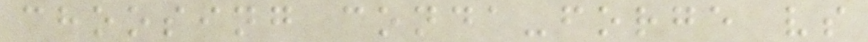choosing conda-forge vs
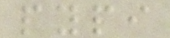pypi
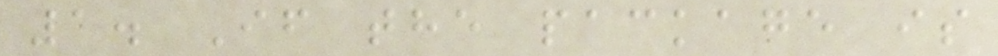1. If the package is
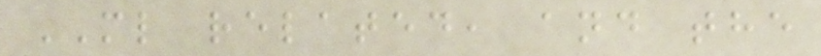ML related, and the
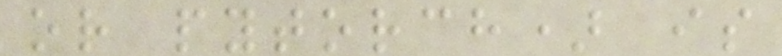or pytorch) is
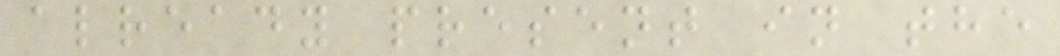already present in the
